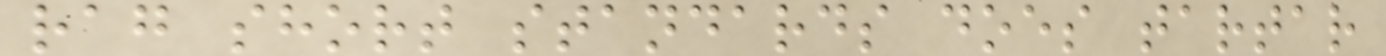rag short standards does tartar
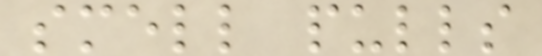smell pulls
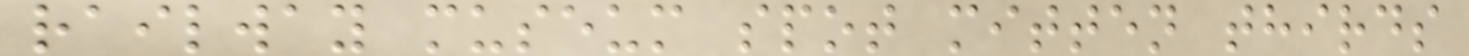railway museum spot mitten thirds
